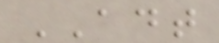ADT
